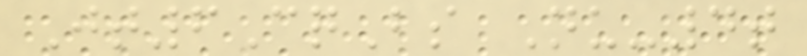Jt6CqBs Nu-4t
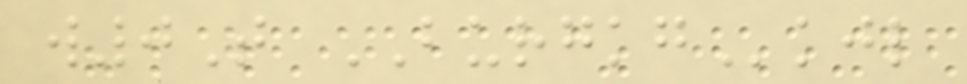w0T BURGKGkjl
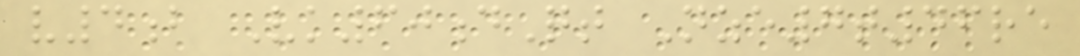v4b Vk60dQt Nze7t46re
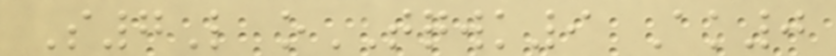S7L oTQWK9 Ak0
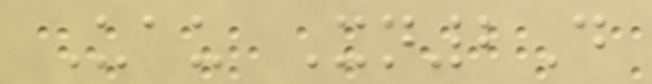Uau Xn2D
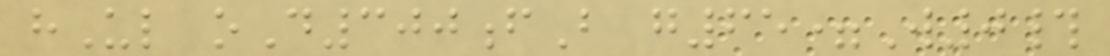hUl oD300fB g65=W0#
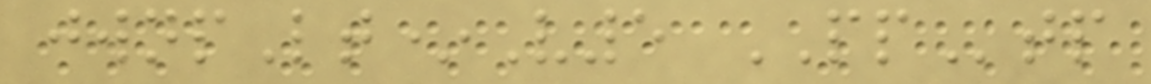jwnpLt*V5 PPtp
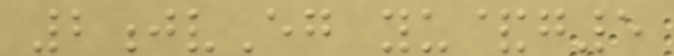2jvEg yu&g5
